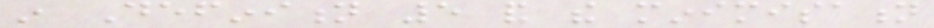in Definition 5 and the minimisation
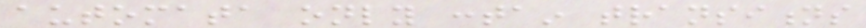automata only contain transitions
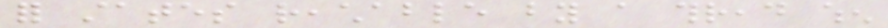for states reachable by a thread when
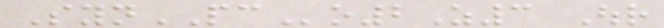SynPCo2Z3 Our
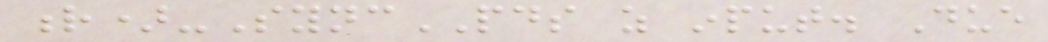r)-SyncPDS as input. Due
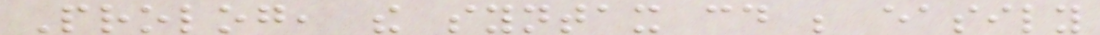Prolog, the syntax could be easily
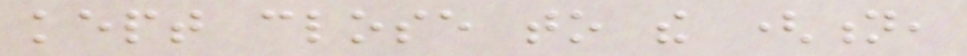kept close to the (n,
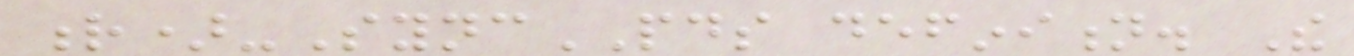r)-SyncPDS definition. The
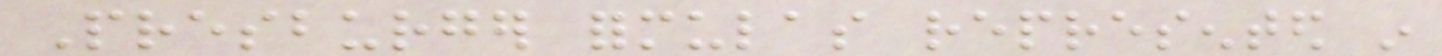Presburger formulas represented in
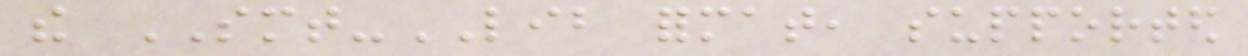the SMT-LIB format, supported
